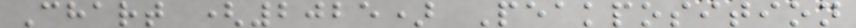Chart (2025) Peakposition
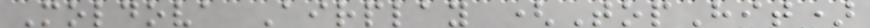Moldova Airplay (TopHit)
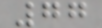77
